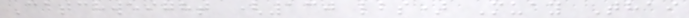Catchweight (130 lbs) Muay Thai
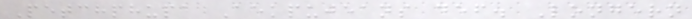Petchphupa Aekpujeans def. Longern
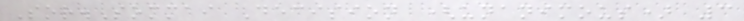Sor.Sommai Decision (unanimous) 3
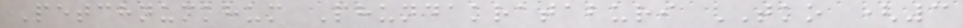Petchnumkhum Phundakrataburi TKO (3
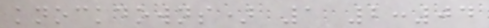knockdowns) 1 2:04
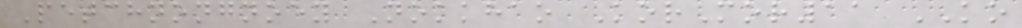Petchnongnoey Nokkhao KorMor11 KO
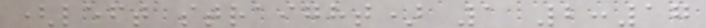(left straight) 1 2:17
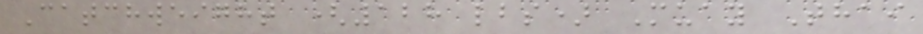Catchweight (128 lbs) Muay Thai
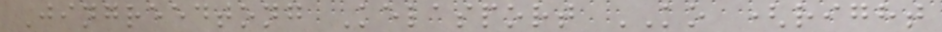Jingreedtong Kelasport KO (right
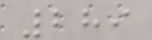289
